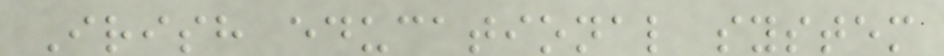Irish educational system
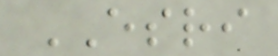ESRI
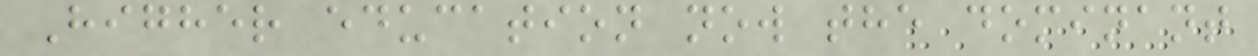Higher education now the dominant
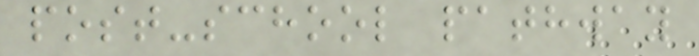post-school pathway
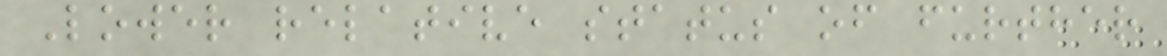Lower relative status of further
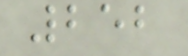252
